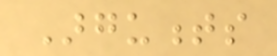Arguments
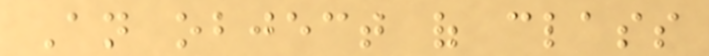An object of class
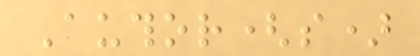Author(s)
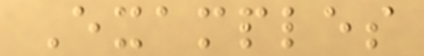Examples
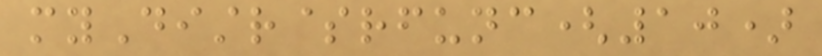myDistr$rfunc(10)
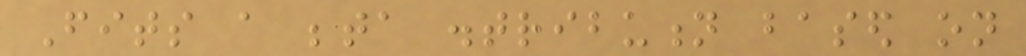Fits a beta distribution based on
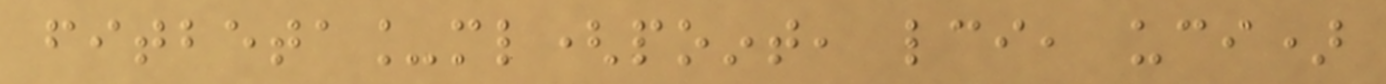fitbeta_ml(point, lci, uci)
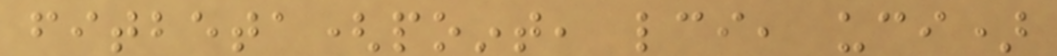fitbeta(point, lci, uci)
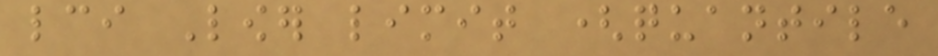lci Lower limit (quantile
